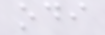odi
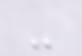-
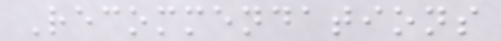Recommendations
